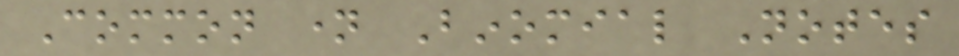Common name Binomial Notes
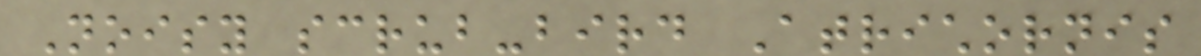Noisy scrub-bird Atrichornis
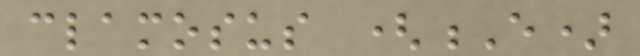clamosus (E)
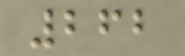262
